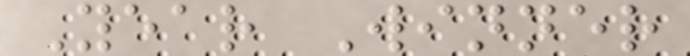Year Winner
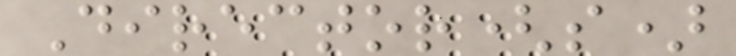Director(s)
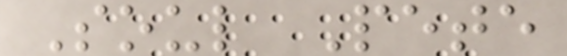Soul Pete
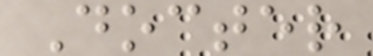Docter
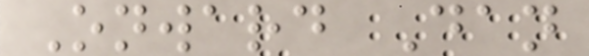Onward Dan
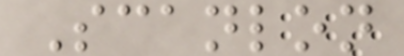Scanlon
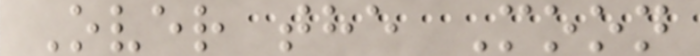Over the Moon
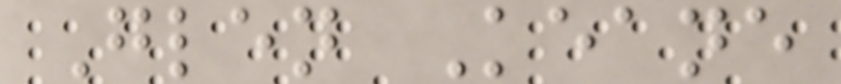Glen Keane
